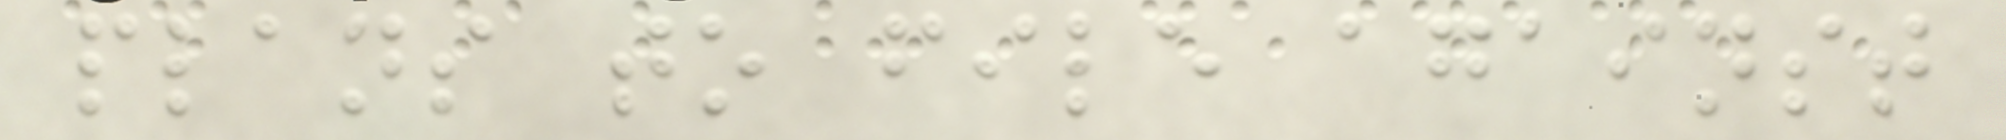plans to file against
